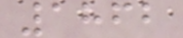1862
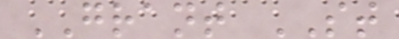GRANT ST
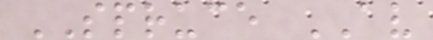SPRUCE AV
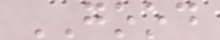GOOD
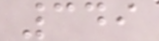349
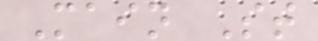Main St
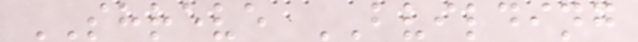SHREVE BVILDING
